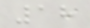18
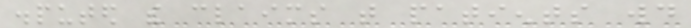disputed the claims that patients would
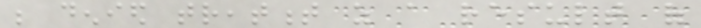be denied treatment as a result of
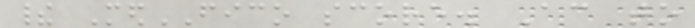their MedFICO score. According to
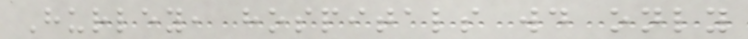Hurley, hospitals would only
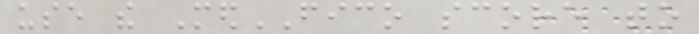use the MedFICO score to
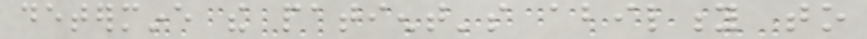determine the patient's ability to
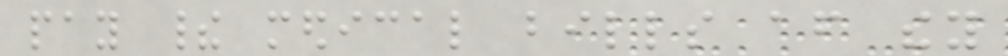pay their medical bills after they
